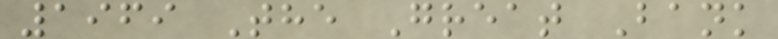1969 The Great Bank
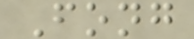Fong
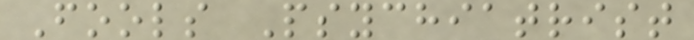Fools Psychiatrist
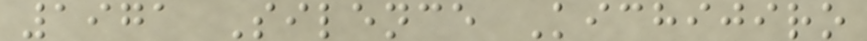1971 Silence Kichijiro
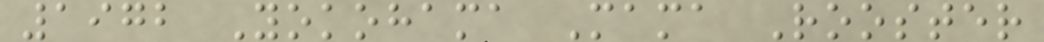1972 Yokohama Mama Rooster
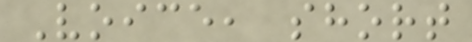Voice, short
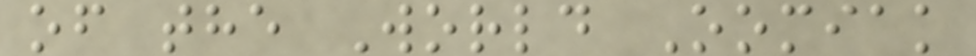of the World Oomiak
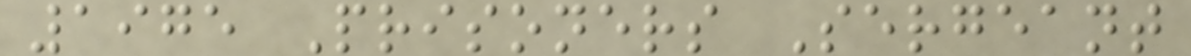1975 Prisoners Sergeant
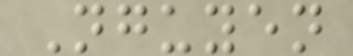Nguyen
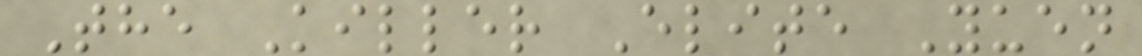The Killer Elite Yuen
